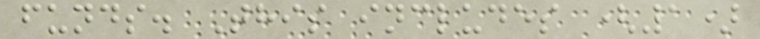funds. This includes (1)
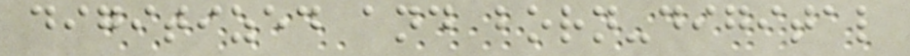digitized and born-digital
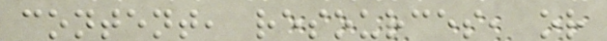content, resources, or
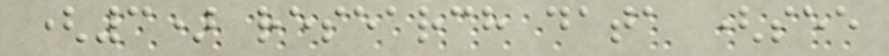(3) research data (see
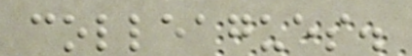colleagues.
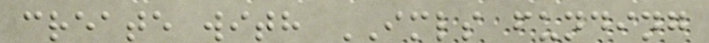create with IMLS funding
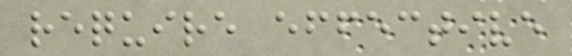require effective
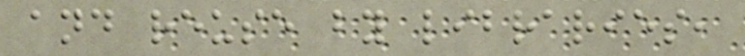and reuse by libraries,
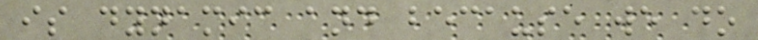is dynamic and because we do
